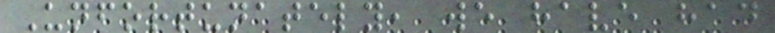Unfortunately, we have had
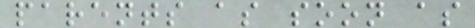parents as soon as
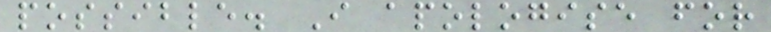possible. I apologise for
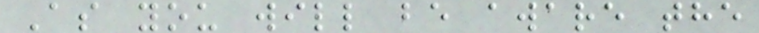As you will be aware the
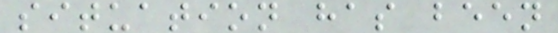situation has been
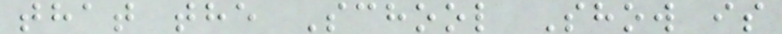that the School Show is
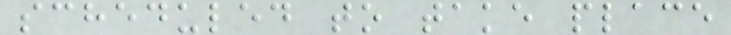scheduled to take place
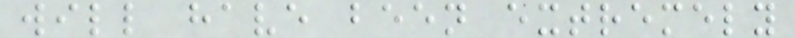will have been extremely
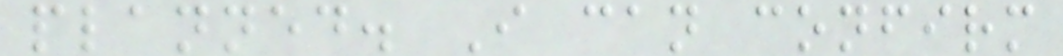planned. I can confirm
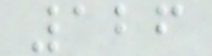126
